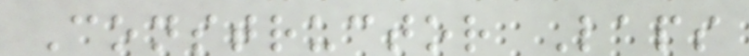Constructor Laps
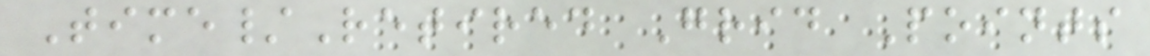Time/Retired Grid Points
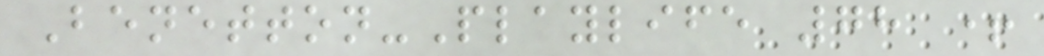Benetton-Playlife 78 +
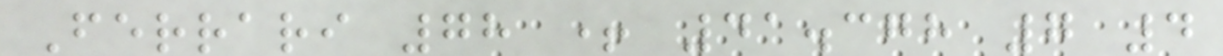Ferrari 78 + 41.378 7 4
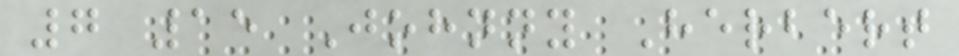7 15 Johnny Herbert
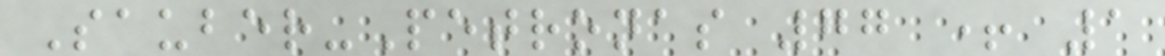Sauber-Petronas 77 + 1
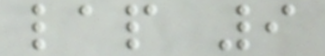lap 9
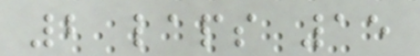2 laps 15
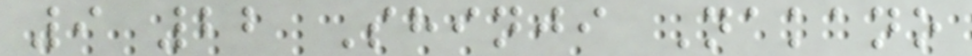9 22 Shinji Nakano
